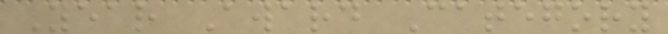Year Award Category
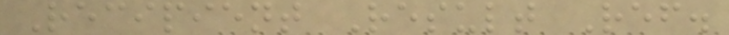Recipient Result Ref.
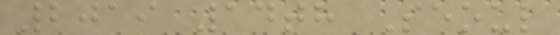2019 14th Seoul
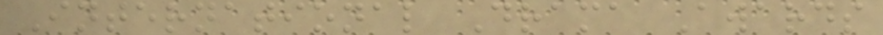International Drama Awards
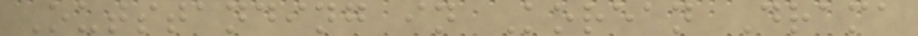Outstanding in Korean Drama
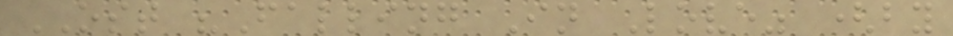OST "Falling In Love" (by
